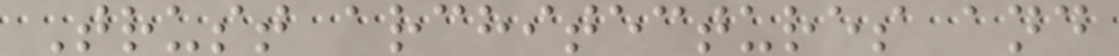Trust architectures and
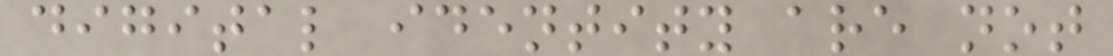digital identity are not
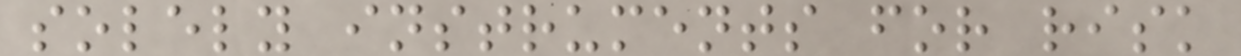solely instruments for risk
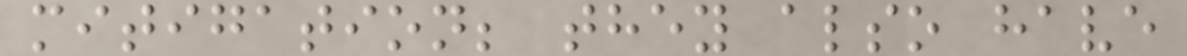mitigation; they also have
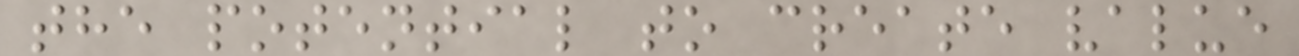the potential to create value
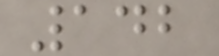142
